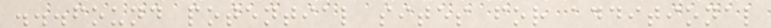...found potential sites for additional
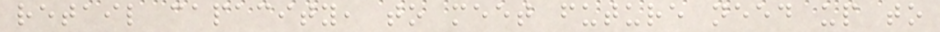retail capacity, to meet future need up to
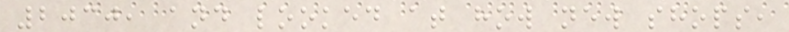2030, and looked at how new shops,
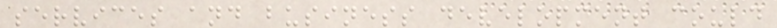services and business development could
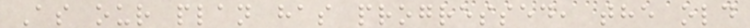As our plan has progressed, the old
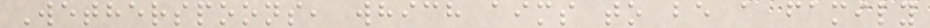Wetherspoons, which aims to be a family
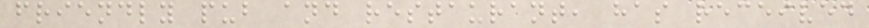friendly pub and restaurant, has received
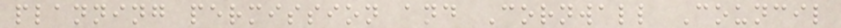planning permission and Cornwall Council
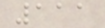111
